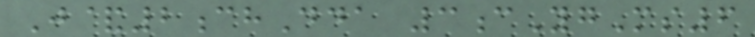J&2chDda 3cYgMs6
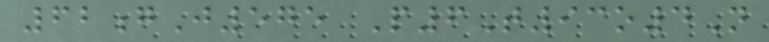62gJ575 P6T93o4N
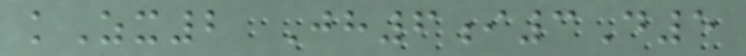kZx2 Jh6i3D5
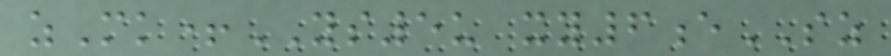zMk+YS5u xy6eSZ
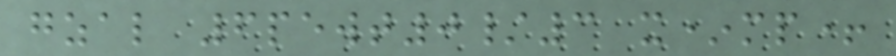gzal 6pewt0/3 x*mp+
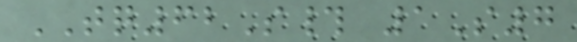TQ62S# 1S7
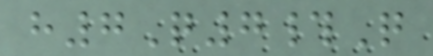h7Q7#Q
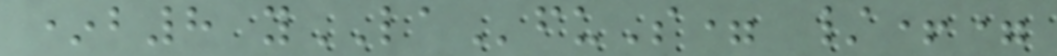*b8 yLAfuS= /+=
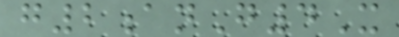g2anG4X
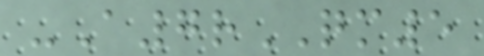-A7rQM5
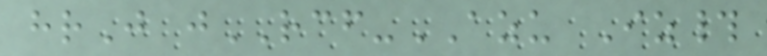hrJ jRCF-AZU Iz#
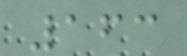163
